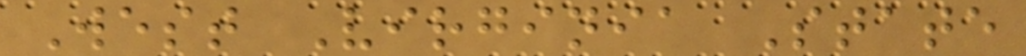West Virginia State
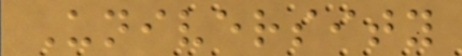University
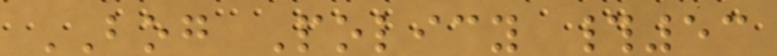BOG Policy #53
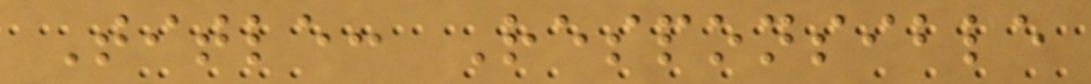Title: Responsible
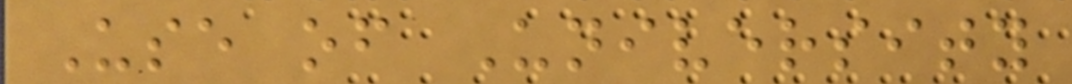Use of University
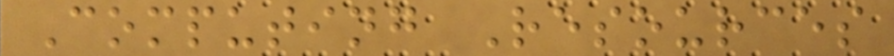Computing Resources
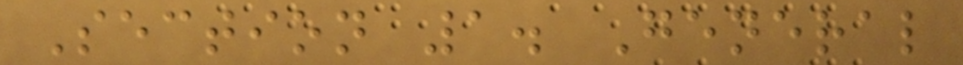Section 1. General
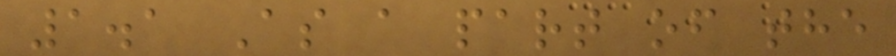1.1 As a part of the
